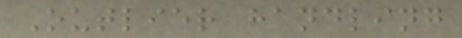Outlier handling
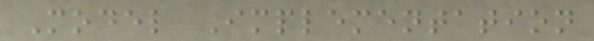Model Implementation
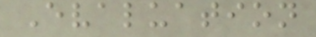Evaluation
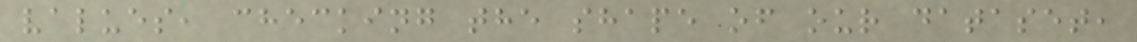values, checking the shape of our dataset,
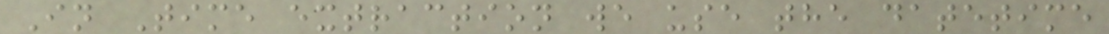In Time extraction we use the datetime
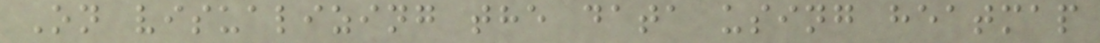On visualizing the data using heatmap
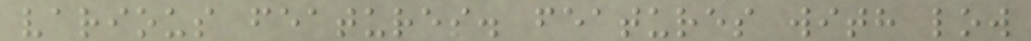various features. features with low
